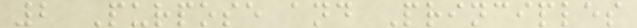2 Purpose and Principles
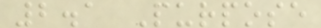2.1 Purpose
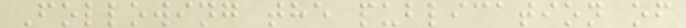Following the publication of
